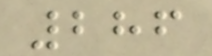286
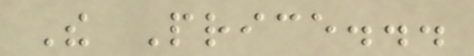The Price...
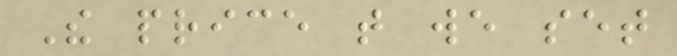The price that we set
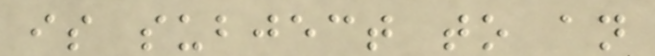is subject to an
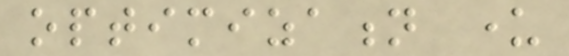optimization under
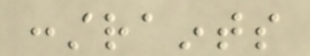constraints
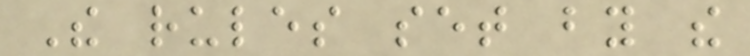The rules set by the
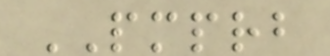PMPRB
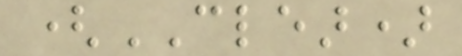(CLEAR)
